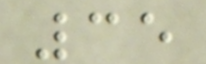35
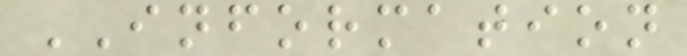INFORMATION
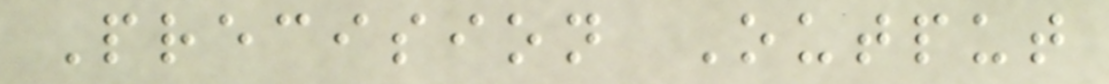Precision Output
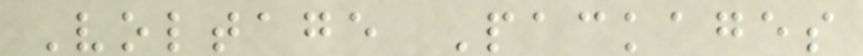Voltage Packages
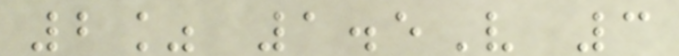2% 1.5V 3
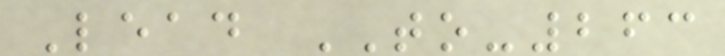Lead TO-263
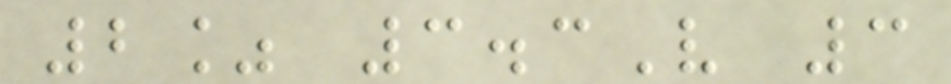2% 3.3V 3
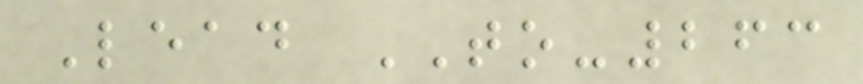Lead TO-263
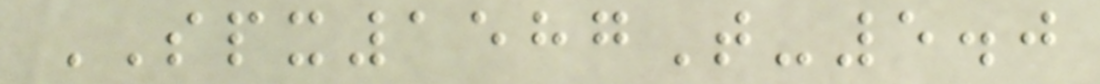SPX1587T-5.0
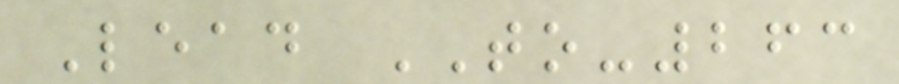Lead TO-263
